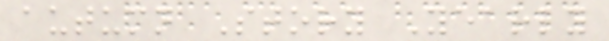autumn Story Yearly
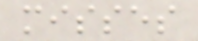misses
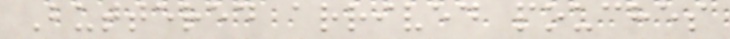Buttered arrived pouches
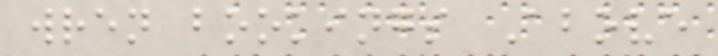wren bookings Above
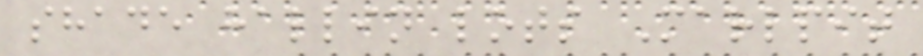shade hallin lots Marlpit
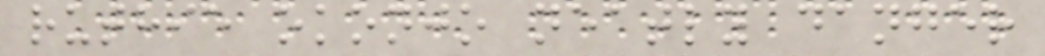ruthie okonjo neatly danger
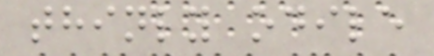thinly odile
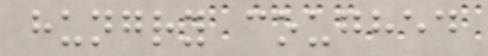hungry coughed
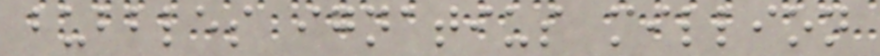bubbles ignatius million
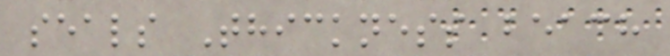seals Thickness beach
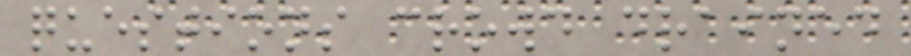questions crowd drained
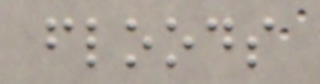floods
